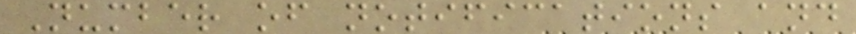Number of notifications and
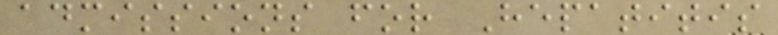admissions for Hepatitis
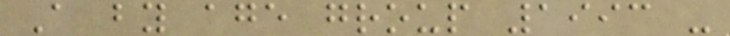A by age group 1993 -
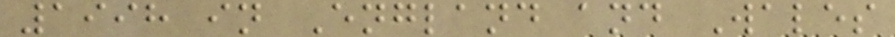1998 in England and Wales
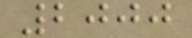2000
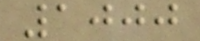1000
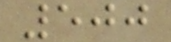500
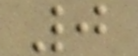0
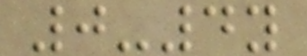0-4y
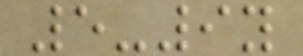5-9y
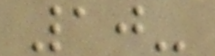10-
